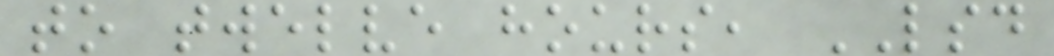to twelve hours, LSD
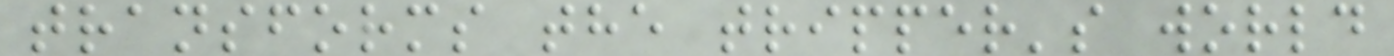transforms the tripper's world
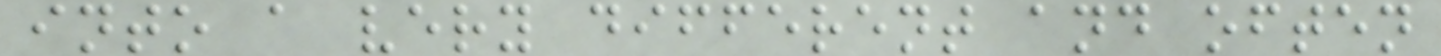into a very different and often
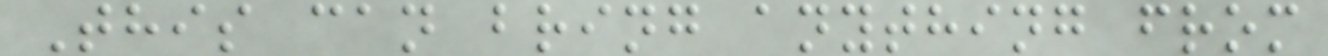This can bring anything from
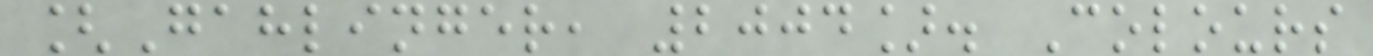[Gahlinger, 2004]. Colours
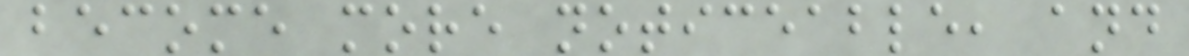become more noticeable, and
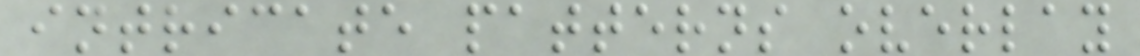intricate patterns overlay
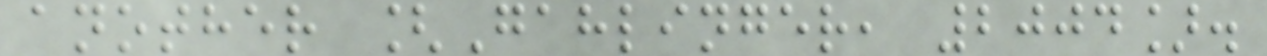another [Gahlinger, 2004].
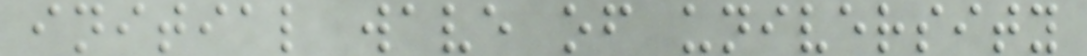initial wave of university
